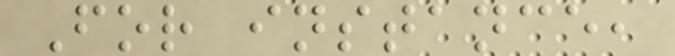For instance,
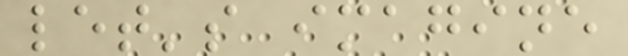let's imagine
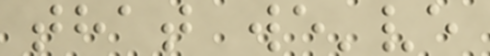that we've
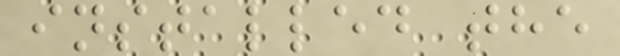installed the
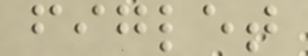figlet
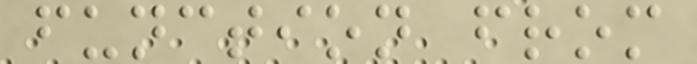function from
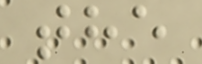the
